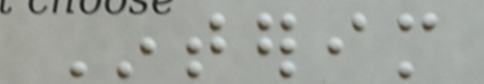Interim
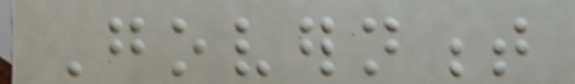Government
